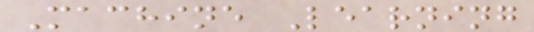Machine Learning
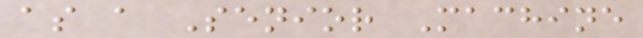as a Senior Machine
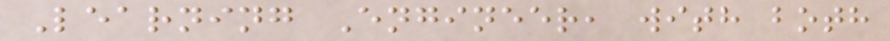Learning Engineer, with both
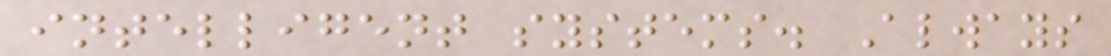intelligent systems. Always
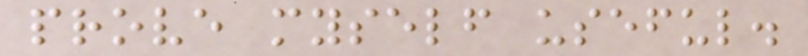prove myself useful.
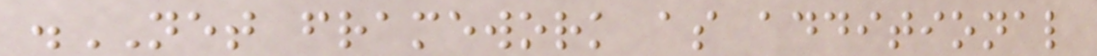.NET framework as additional
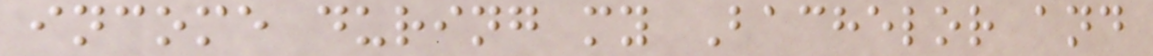income during my Bachelor and
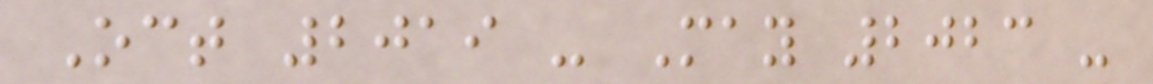Oct 2019 - May 2023 -
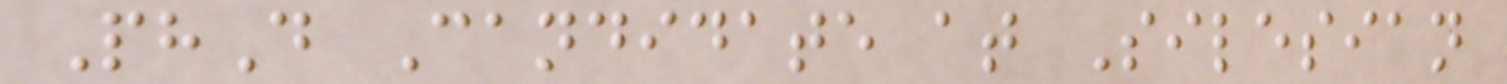PhD Candidate at Silesian
